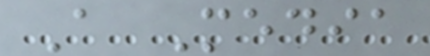A Media
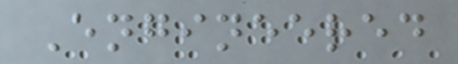Engineered
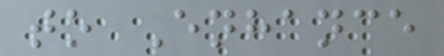to Enhance
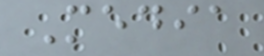Media
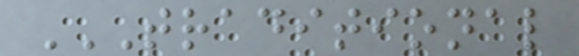TRADITIONAL
